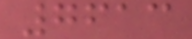7613
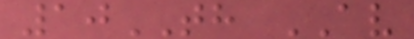10TH AV
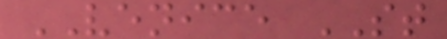VENICE ST
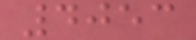4053
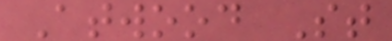Atwood St
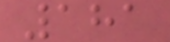181
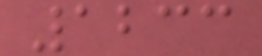1233
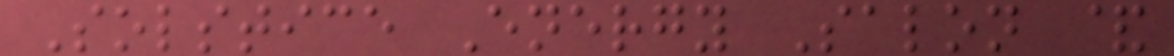Solstice Energy Salon &
